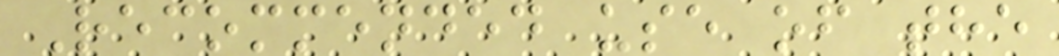Recommended use of the
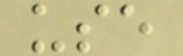use
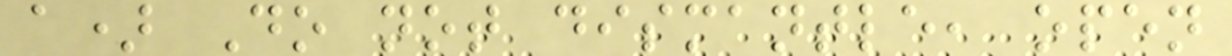a) Do not dismantle, open
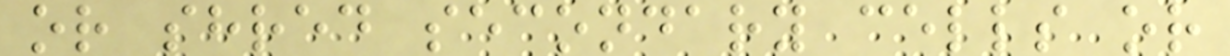or shred secondary cells or
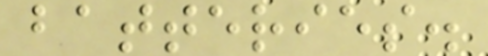batteries.
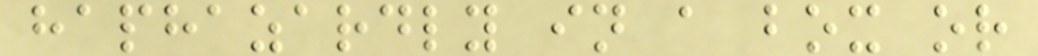haphazardly in a box or
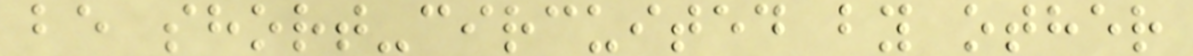be short-circuited by other
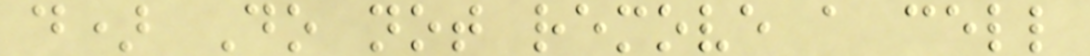d) Do not remove a cell
